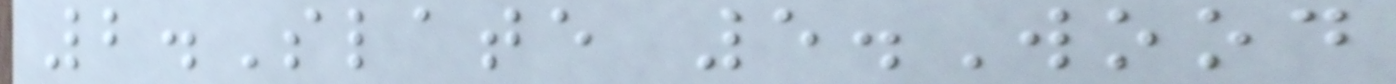2.Slate 5.Wood
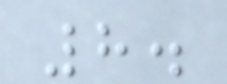8.
